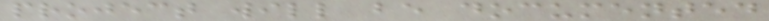project will be documented
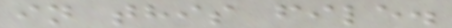in this file.
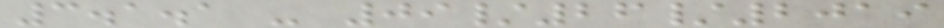3.1.1 - 09/26/2019
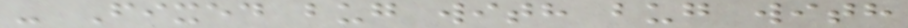- Fixed bug with bug with
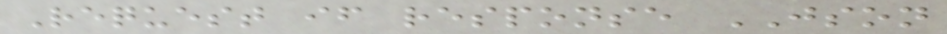Request if response JSON
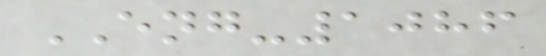ENG-1086
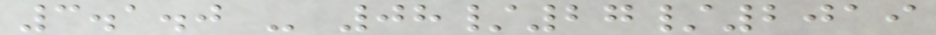3.1.0 - 08/27/2019
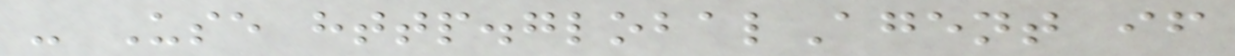- Use http.globalAgent if
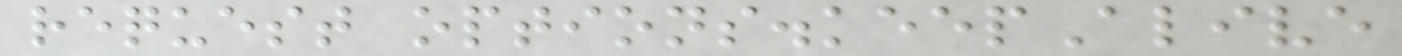request options.keepAlive
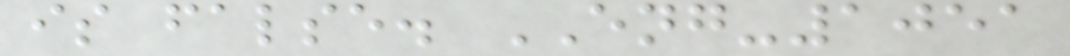is false. ENG-1051
